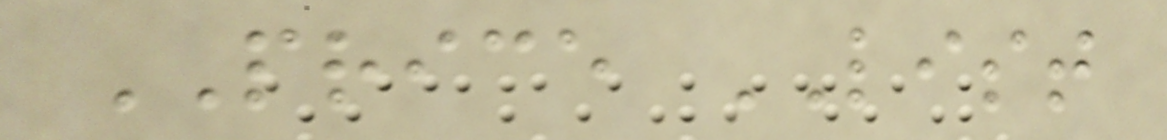PRICE LIST
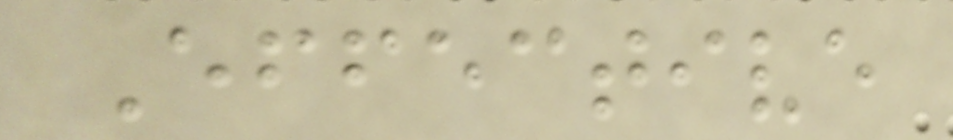Effective
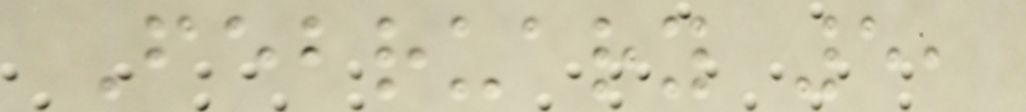February 5,
